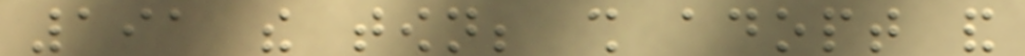191 the town; shall adopt and
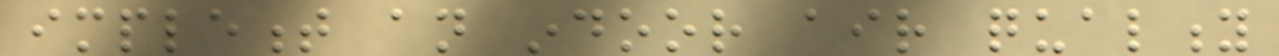implement an indoor air quality
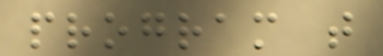program that
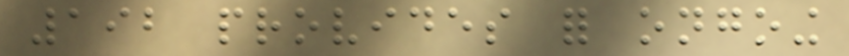192 provides for ongoing
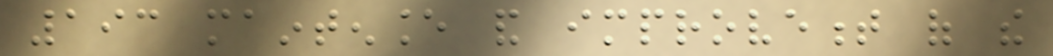193 maintenance and improvement of the
